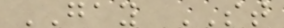GAY ST
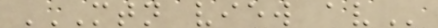MTN VIEW AV
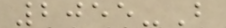2055-B
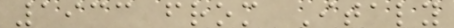1933 from Italy
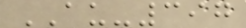AU-397
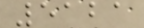5121
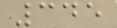345
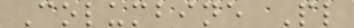Columbine Pl
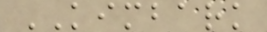KIMBARK
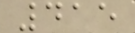415
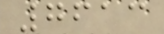7613
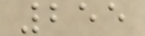255
